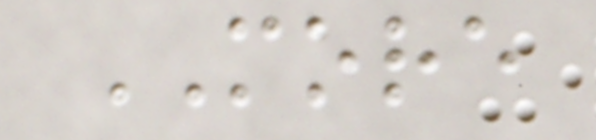MORE
